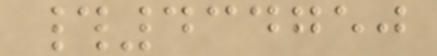#434750
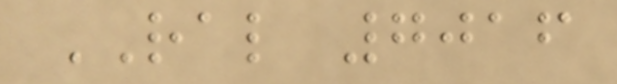RAL 7016
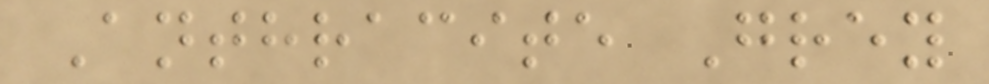Anthracite Grey
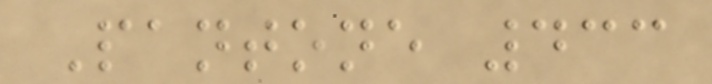Pantone 433
